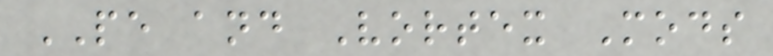PE and Vortex Mods
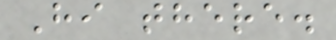Hi there.
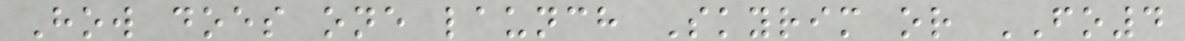How does one launch Skyrim or FO4
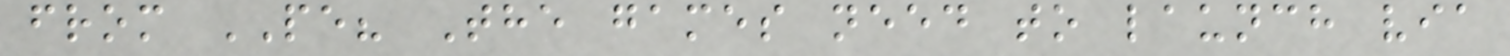from PE? The games need to launch via
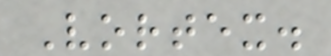Vortex.
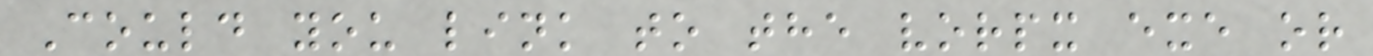Could you link to the vorpx exe or
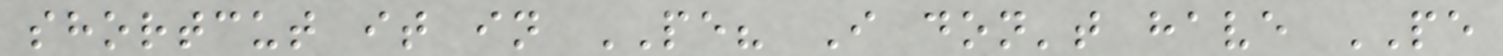shortcut it in PE? I don't have PE
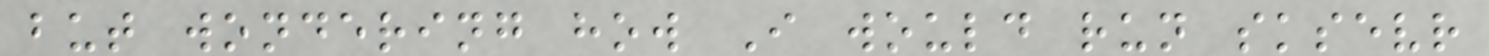but wondering how I would run sksevr
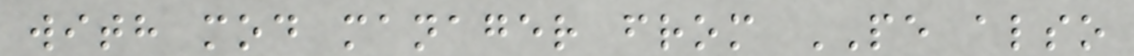with mod manager from PE also
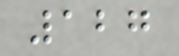127
